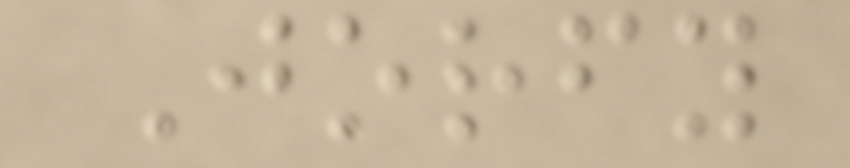Jorfy
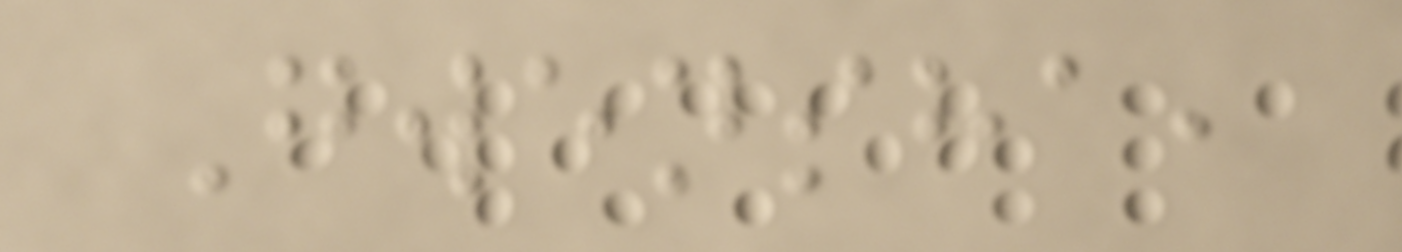Gwensha,
